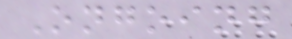Ongoing
